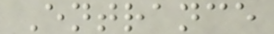Entrance
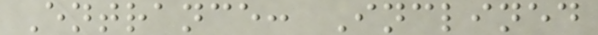Entrance: Inclined
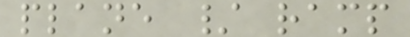plane / ramp
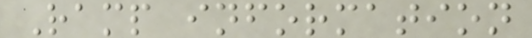Ramp information
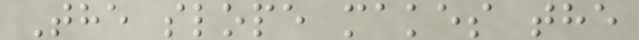The slope makes the
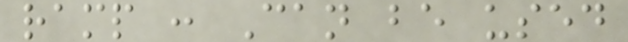ramp : Can be used
